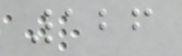126
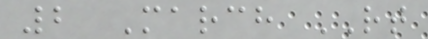2 March RT
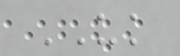UK
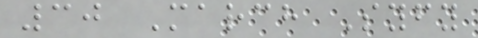30 March Syfy
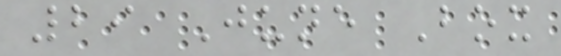29 June Box
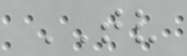TV
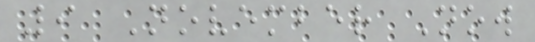9 November Now
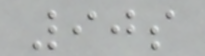90s
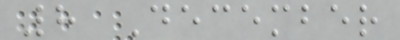8 December
